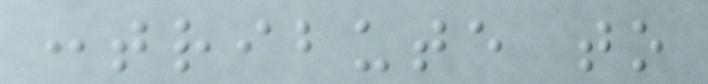contribute to
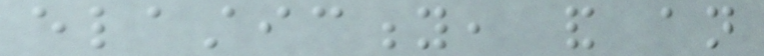elasticity, and an
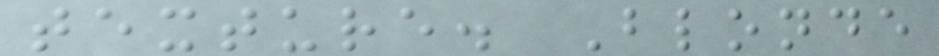texture. Blonde
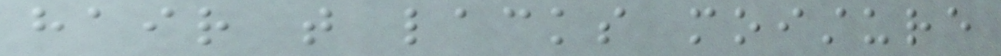hair that lacks moisture
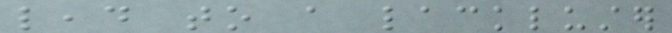lead to a lackluster
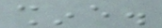shine.
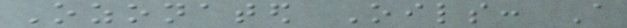Ozonated Oils: A
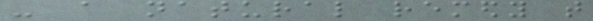- a natural remedy that
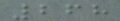268
